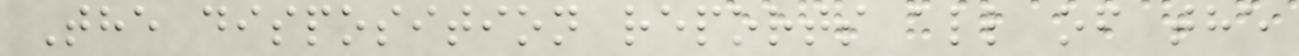The disposition reports all of the
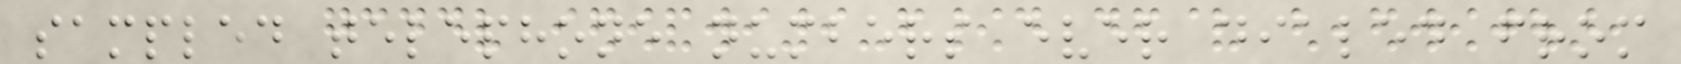sampled telephone numbers ever dialed from
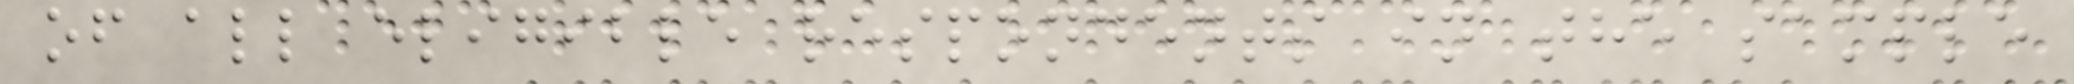of all eligible respondents in the sample
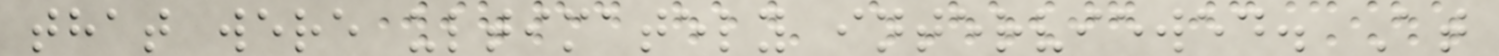that were ultimately interviewed. At
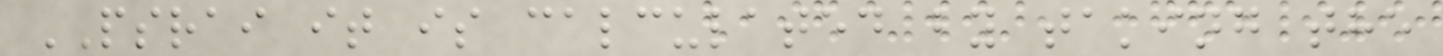PSRAI it is calculated by taking the
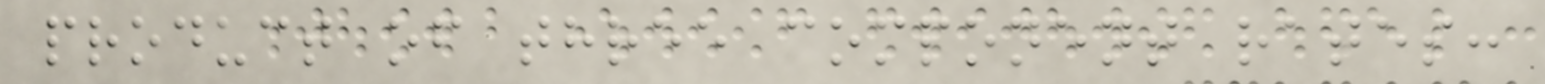product of three component rates:
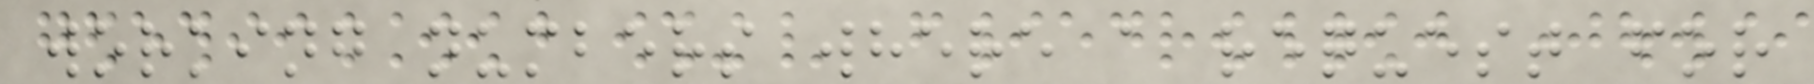working numbers where a request for
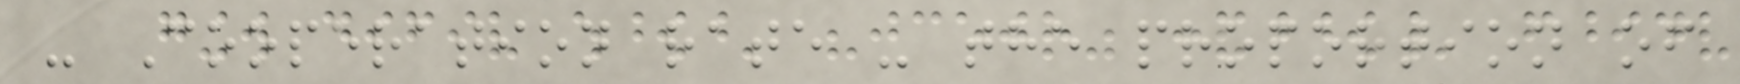- Cooperation rate - the proportion of
